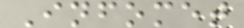Infomet
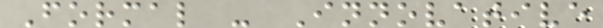Formal - Innovative
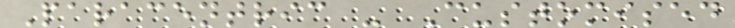Paracentric - Customised
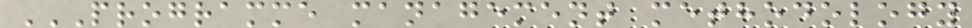PROGRAMME MANAGEMENT METHODOLOGY
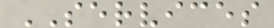SERVICES
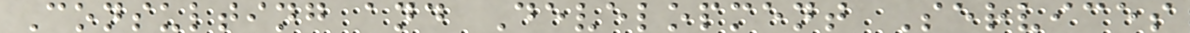Consulting and Development Services
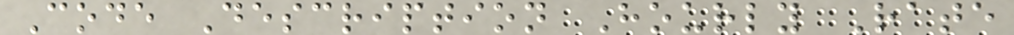Code Description Hourly Rate
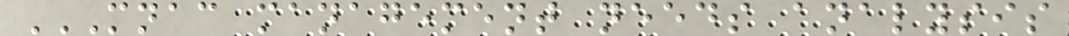MNAC MANAGEMENT NEEDS ANALYSIS
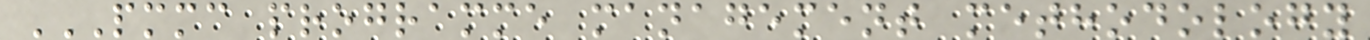PMMC PROGRAMME MANAGEMENT METHODOLOGY
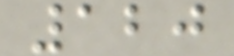120
